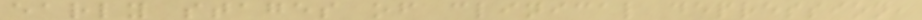early stages of clinical depression,
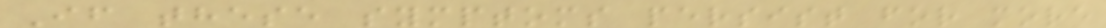If these symptoms persist for more
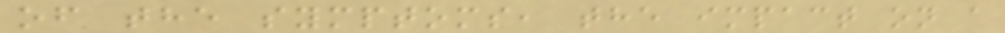of the symptoms, the impact on a
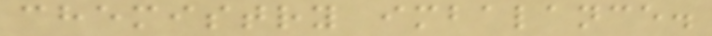chemistry imbalance.
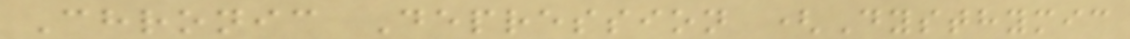Chronic Depression (Dysthymic
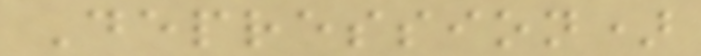Depression)
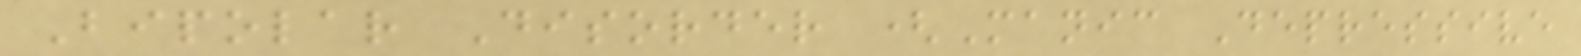Bipolar Disorder (Manic Depressive
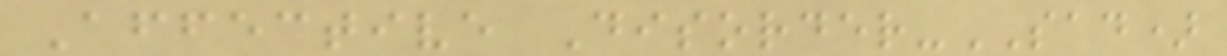Affective Disorder-SAD)
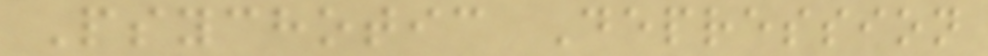Psychotic Depression
